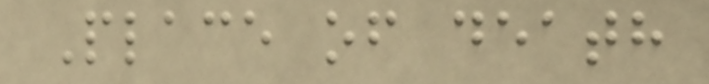Place of death
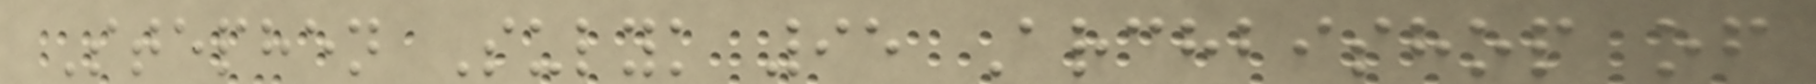Stephen Sulyk 95 Archbishop of
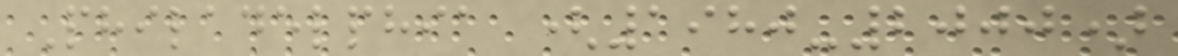Philadelphia (1980-2000)
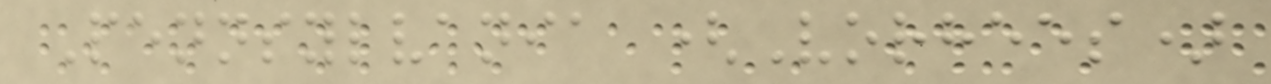Pennsylvania (Vorhees)
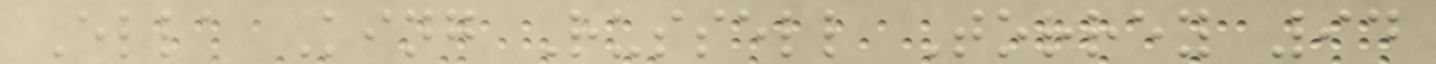Ella King Russell Torrey 94
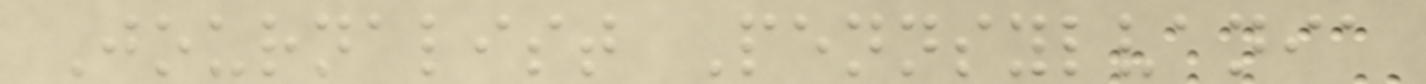Journalist Pennsylvania
